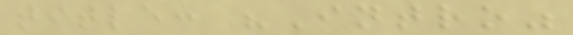title: "Intro"
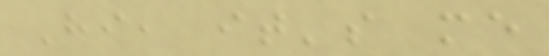Hi, it's me
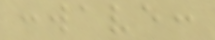:wave:
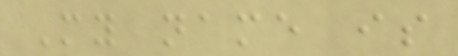My name is
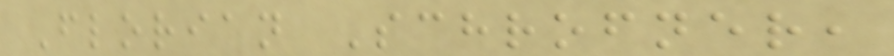Florian Schrofner,
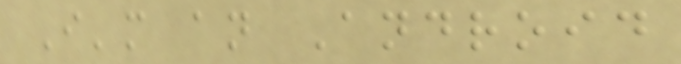I'm an Android
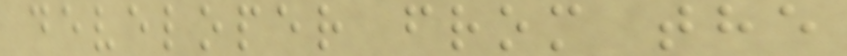developer from the
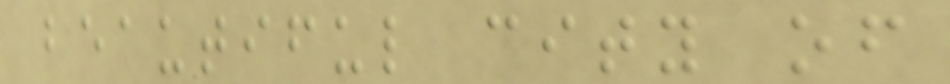beautiful city of
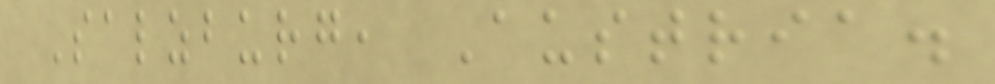Salzburg, Austria.
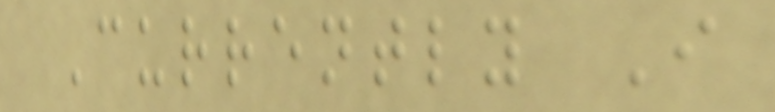Currently I
